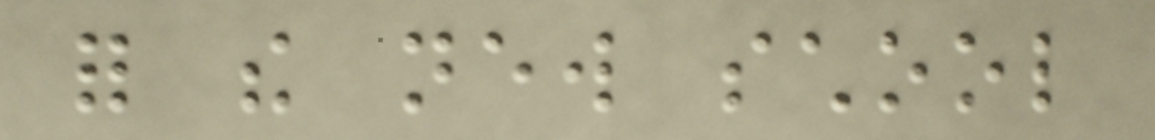for the new school
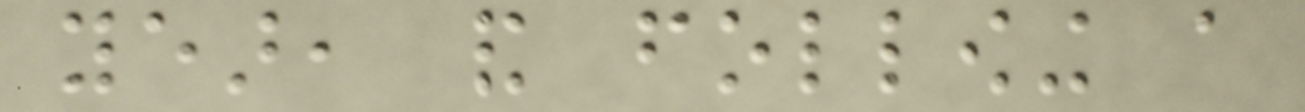year, and following a
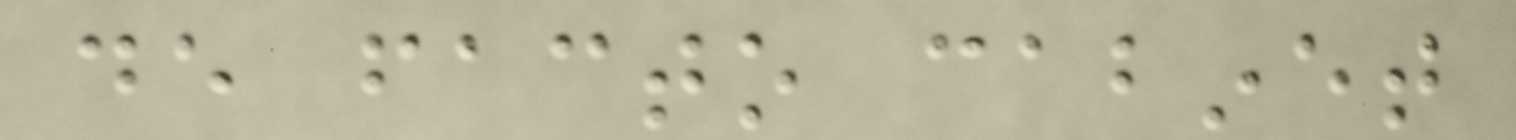de facto cabinet
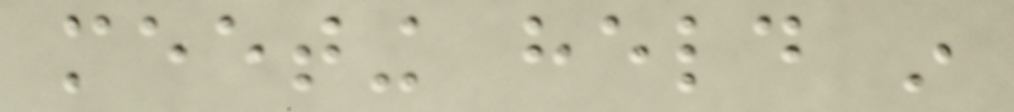meeting held in
